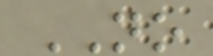NO
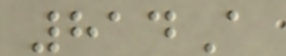814A
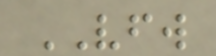VFW
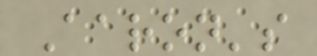Aaron's
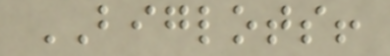BIGLOTS!
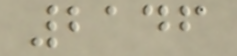2146
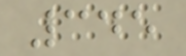345
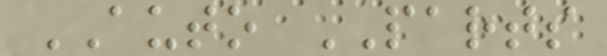AUTO PARTS
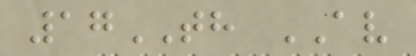17TH AV
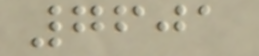7601
